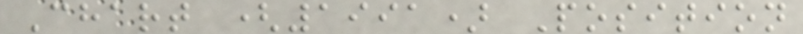Chart (1991) Position
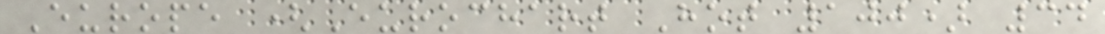Europe (Eurochart Hot 100) 34
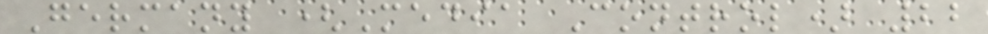Germany (Media Control) 22
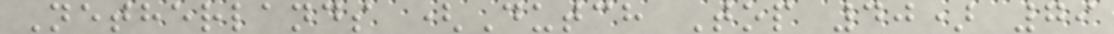Netherlands (Dutch Top 40) 79
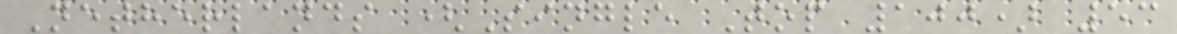Netherlands (Single Top 100) 53
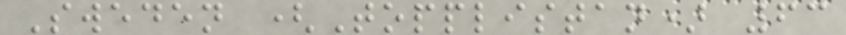Sweden (Topplistan) 63
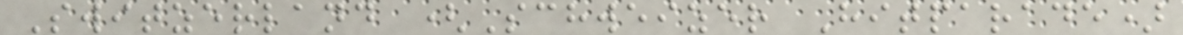Switzerland (Schweizer Hitparade)
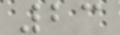23
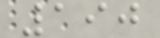190
